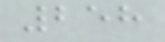258
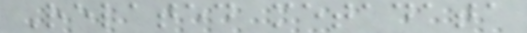Related metadata
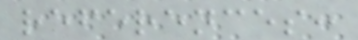references:
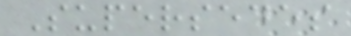Supersedes
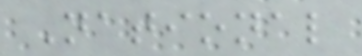National
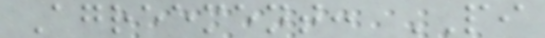Agreement: PI
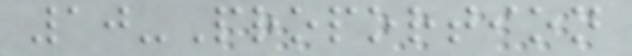10-Proportion
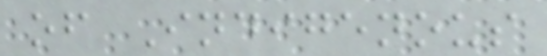of Indigenous
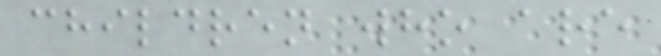children who are
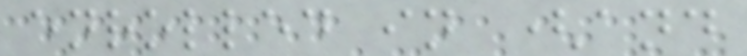enrolled in (and
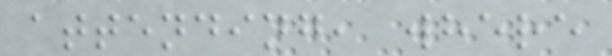attending, where
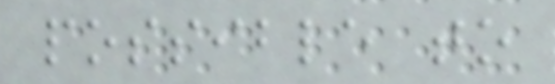possible to
